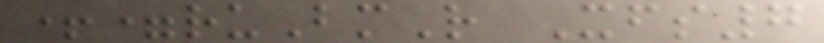+=ruBmR Xfs7
